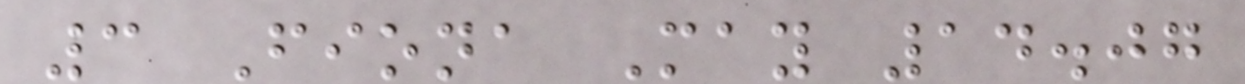3 Fiona May 14.07
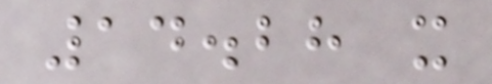14.28 x
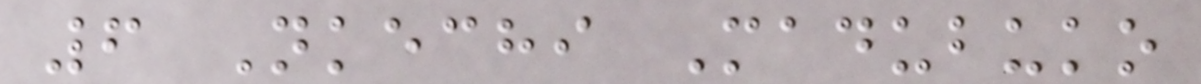6 Nkechi Madubuko
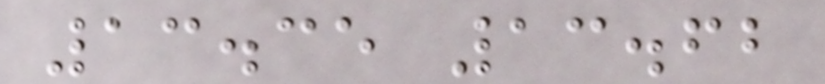13.35 13.62
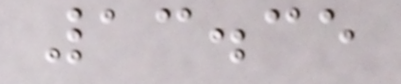13.35
